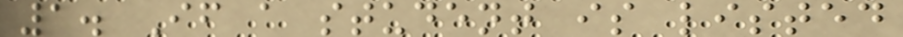1. If a student is listed
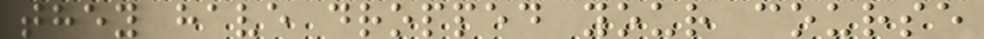they have dropped your course
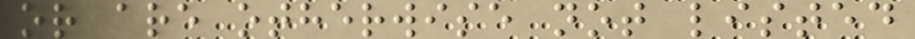or are otherwise not listed
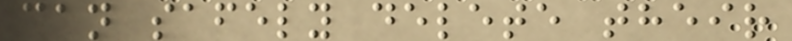can safely delete their
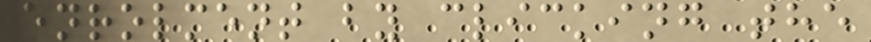enrolment by clicking the
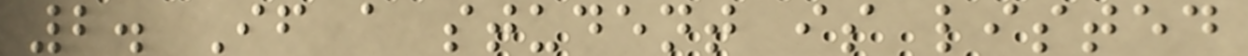2. If a student is listed
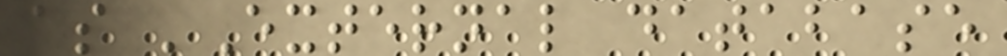as 'External database
